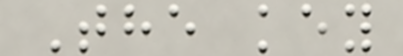The key
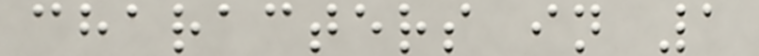characters in 1
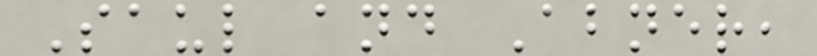Saul and Abner,
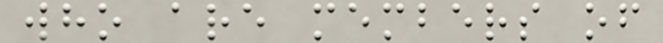who are members of
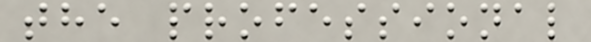the professional
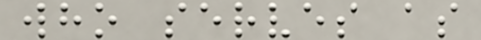who serves as
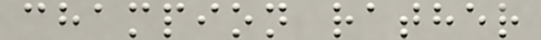champion rather
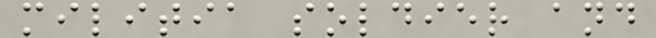militia soldier and
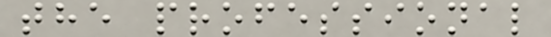the professional
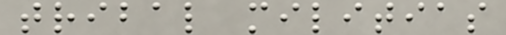tribal militias
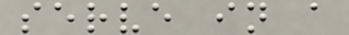serve in a
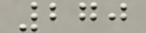270
